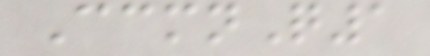CcmnQ1
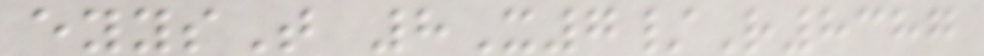eyysT 8X7/R8387
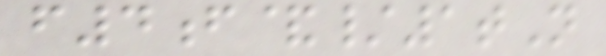f4f&/1tN
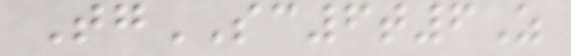TgSC6t6Z
